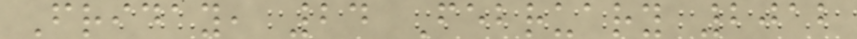Friday, 24 February 2012
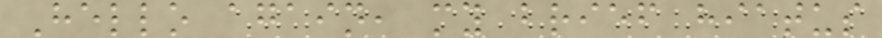Hello again, my brief hiatus
